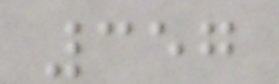357
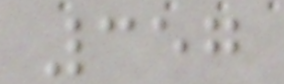357
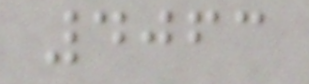4063
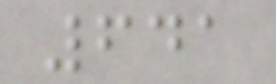641
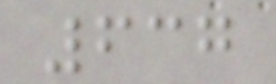637
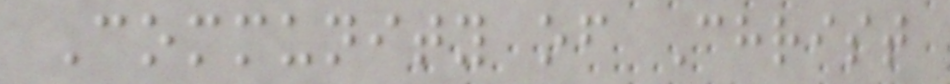Community of Christ
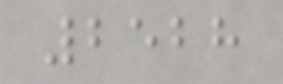2528
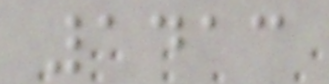1413
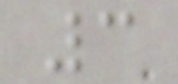3
